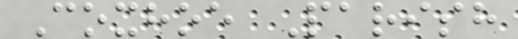Coxhoe Parish
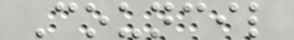Council
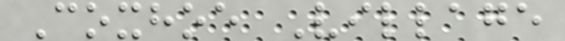Coxhoe Village
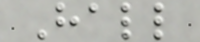Hall
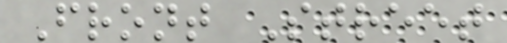Front Street
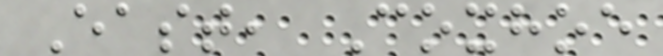East, Coxhoe
